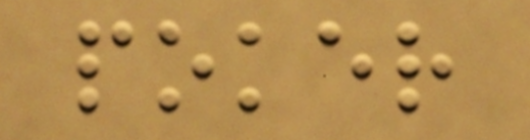poker
